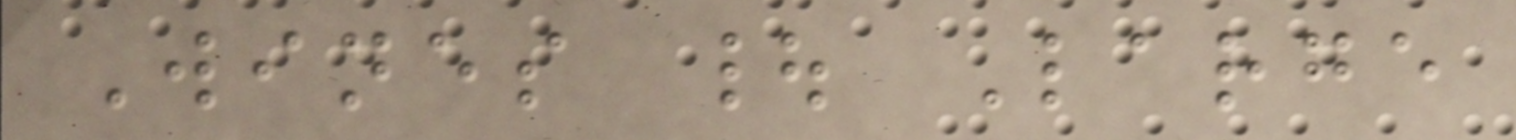Wines | Large
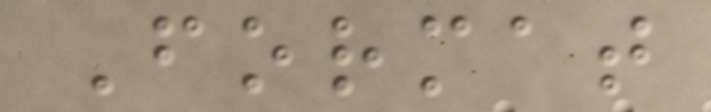Format
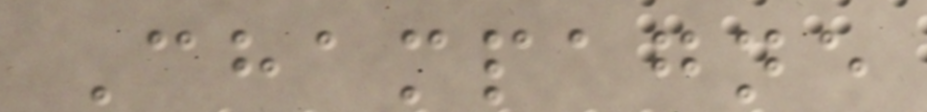Champagne
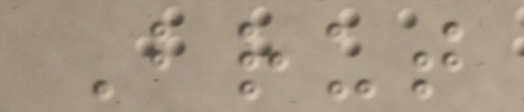Brut
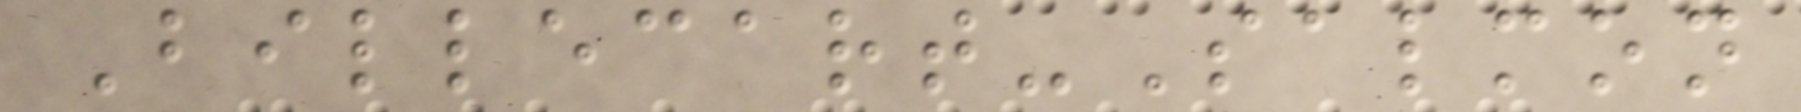Billecart-Salmon
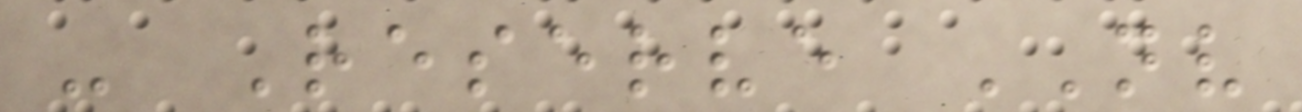- Reserve NV
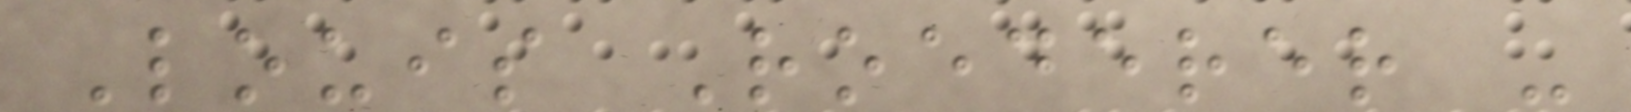Louis Roederer -
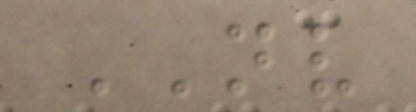NV
